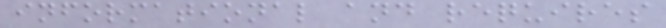informational and requires
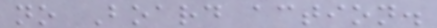no Board action.
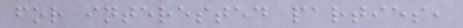for interested parties,
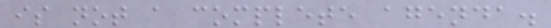is not a complete agenda.
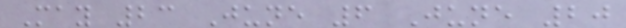May 23 June 6 June 20
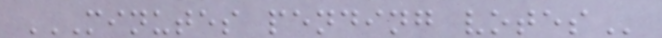MINUTES PENDING VOTES
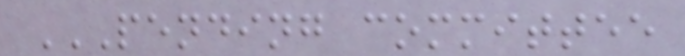PENDING COMMITTEE
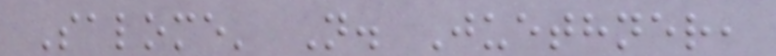Salome' N. Juethner,
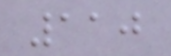110
